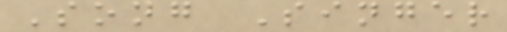Song Singer
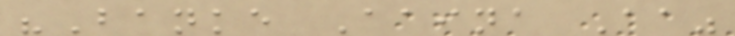"Banke Aaina Aa"
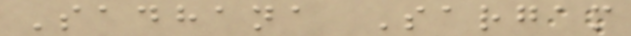Sadhana Sargam
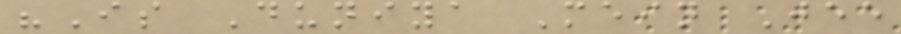"Is Duniya Mein Jee
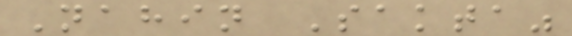Nahin Sakta"
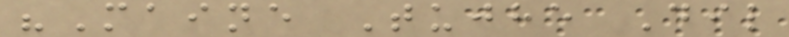"Maine Tujhe Dil
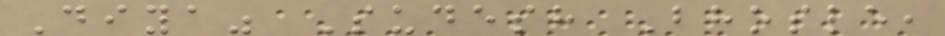Diya" Sudesh Bhosle,
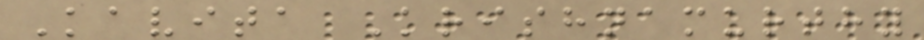Kavita Krishnamurthy
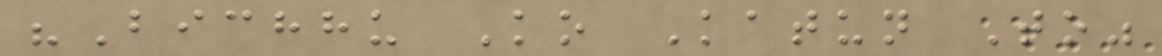"Bichhu Ko Katun To"
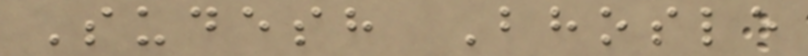Sudesh Bhosle
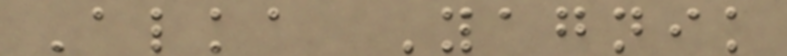Alka Yagnik
